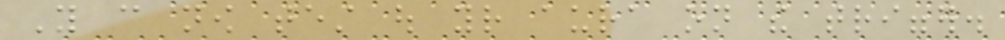You can now test out your aura on the trigger.
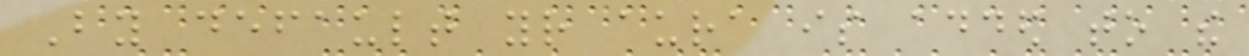By default your aura is added to the
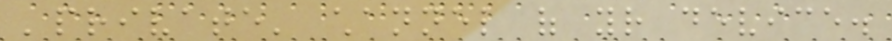'private' channel of your device.
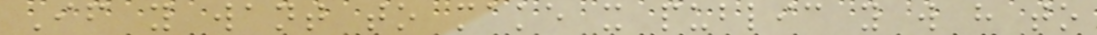If you want to make it public you will have to
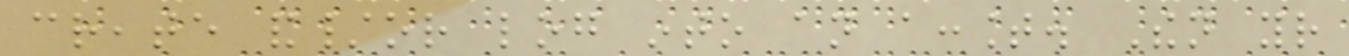create and/or log into an account. Then your
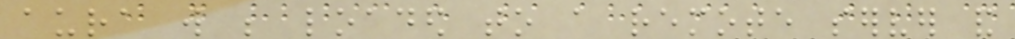aura will be loaded to a remote server and
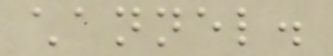channel.
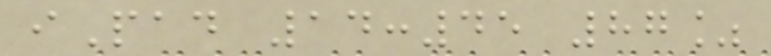iPad 14:45 87%
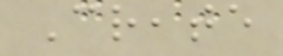Create
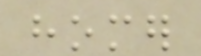homer
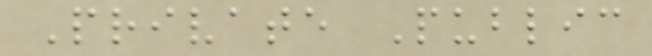Private Public
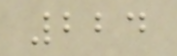224
